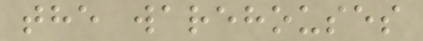the warehouses
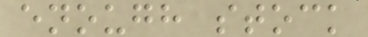enough stock
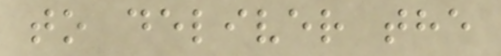to deliver the
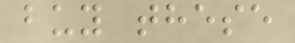buy these
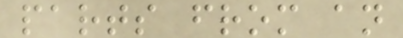parts from an
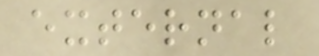external
